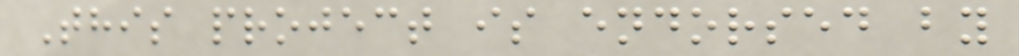This project is endorsed by
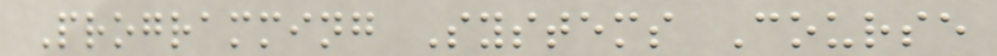Programming Systems Course
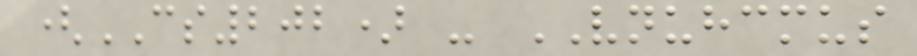(CS202) - VNUHCMUS
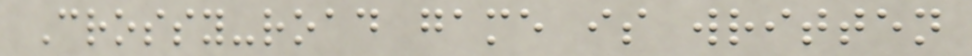Crossy-road game is written
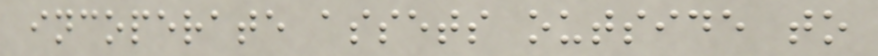incoperate assets outside to
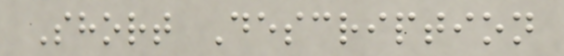Short Description
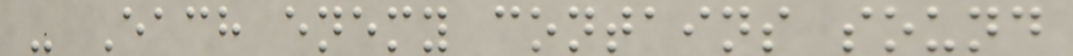- Each enemy contains sound
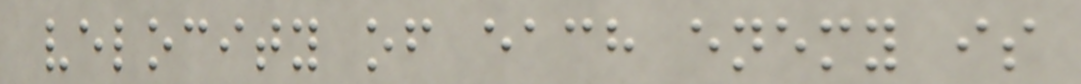velocity of each enemy is
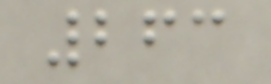263
